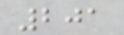201
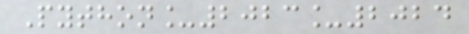Python_2023_2024
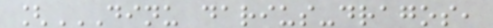[DINU DARIUS-DRAGOS,
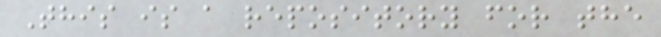This is a repository for the
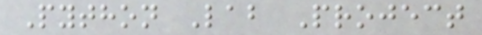Python Lab Project
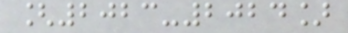[2023-2024]
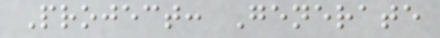Project: Generate
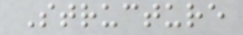Structure
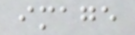image
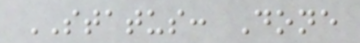STATUS: Done
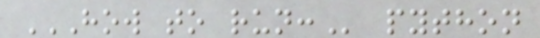HOW TO RUN: python
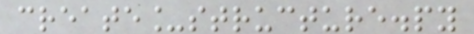create_structure.py
